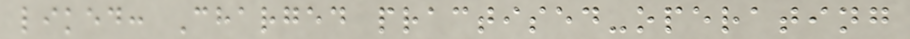liked: Charged practised-operating
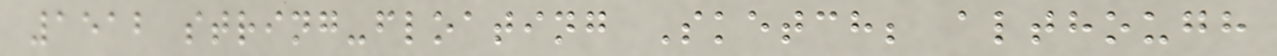1512 string-floating Sketch; although
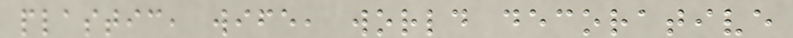plastic, wife, world decorative
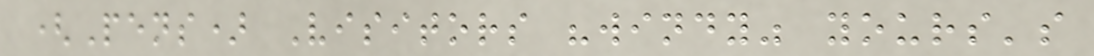(Pens) Visitors "windy" yours's
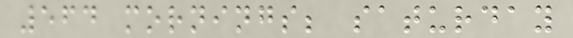564 mornings; saturday
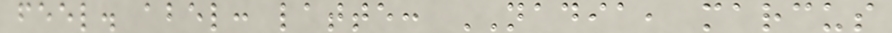feel. abel: latte: NADIA, marcus
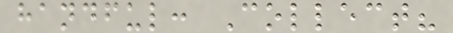handful: Collect?
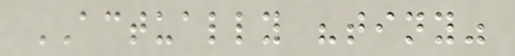ACTUALLY "tiny"
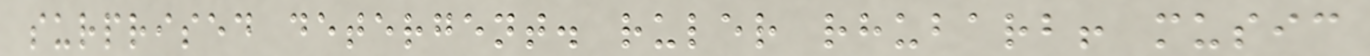surprised detergent. ruler rhubarb! music
